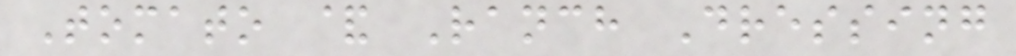Tomato & Ranch Dressing
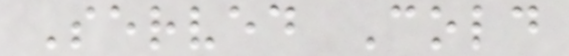Served Cold
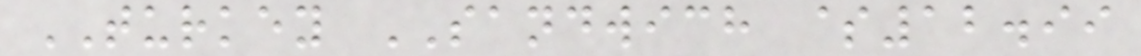TURKEY SANDWICH $12.99
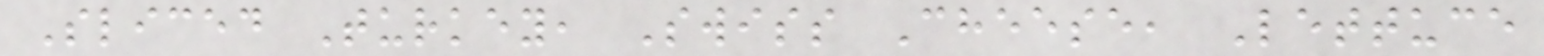Sliced Turkey, Swiss Cheese, Lettuce
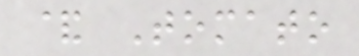& Tomato
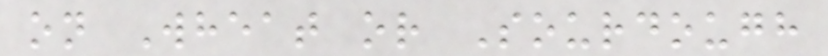on Wheat or Sourdough
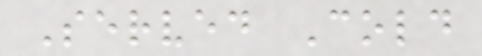Served Cold
